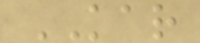KAR
